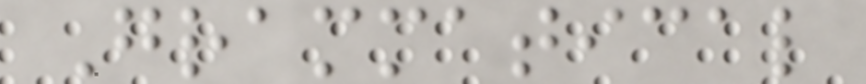Grammatical
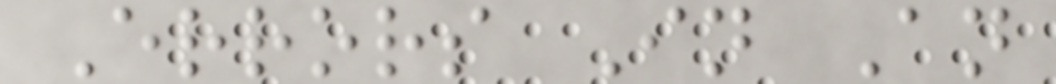Errors In An
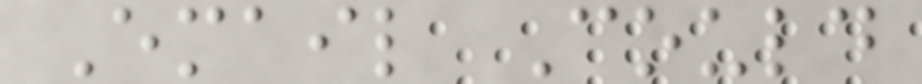Email Could
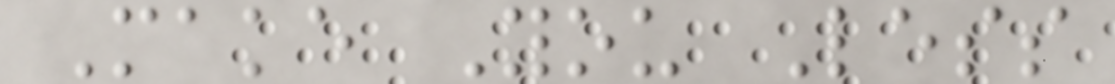Make You Less
